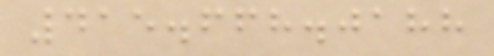415.668.0188
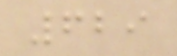629
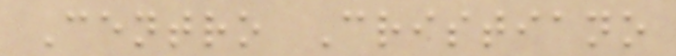Centro Cristiano
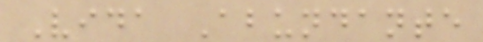Vida Abundante
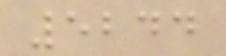5244
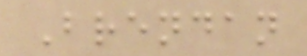Brendan
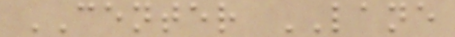CENTER LANE
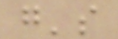g's
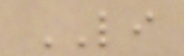LI
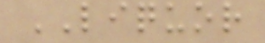LIQUOR
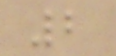2
